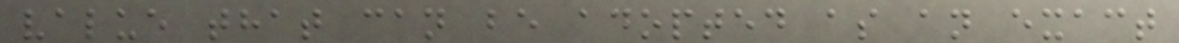value that can be adopted as an exact
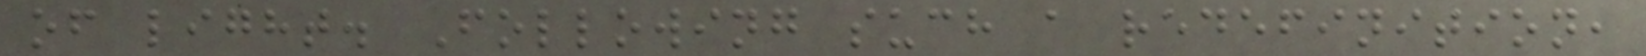of light. Following such a redefinition,
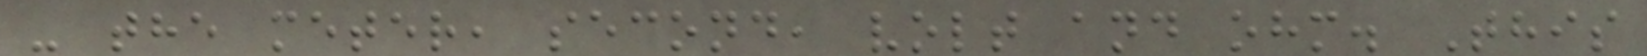- the meter, second, volt and ohm. This
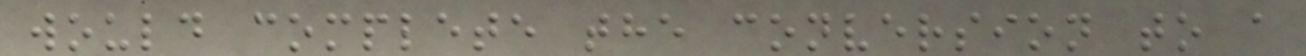would complete the conversion to a
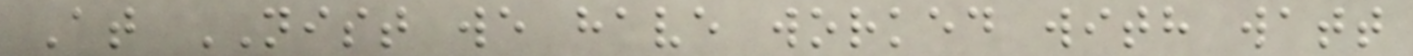At NIST we have worked with watt
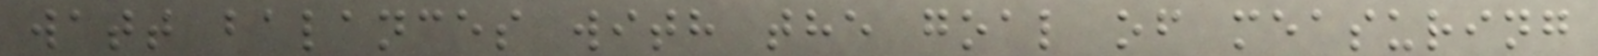watt balances with the goal of measuring
